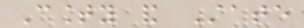County and State
